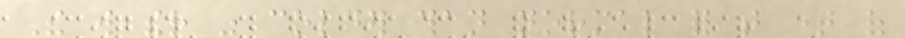The weather was colder than normal for that time of
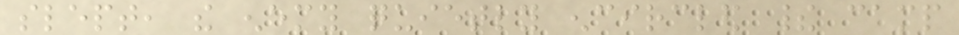slept, the enemy quietly encircled their camp
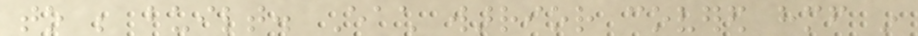to be built. Each warrior covered himself in
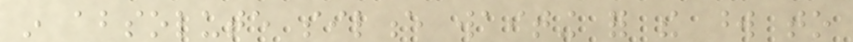in absolute silence waiting for the word to
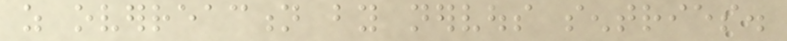as overreaction by nervous sentries.
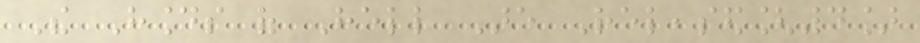The Hounds of Hell Are Released[4]
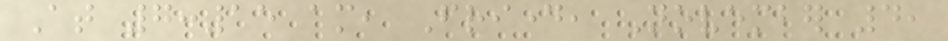At 7:15 am, Friday, November 4,
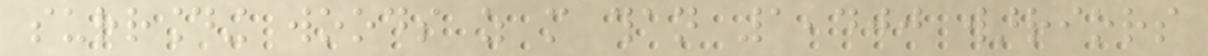surrounding woods as more than 1,400 warriors
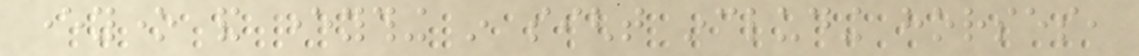everyone and everything in sight including horses,
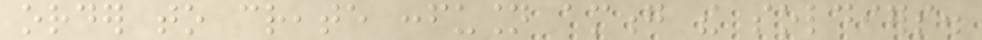order to create confusion among the soldiers.
